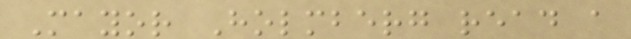Mayor Holmberg read a
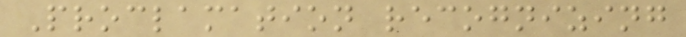Proclamation recognizing
